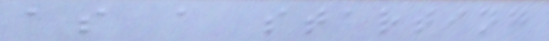as a starting
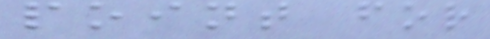point for
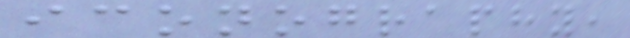iconography,
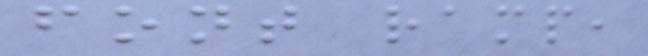font ramp,
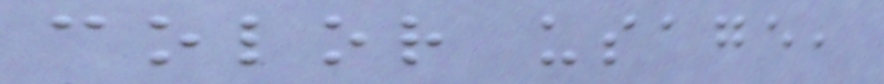color usage,
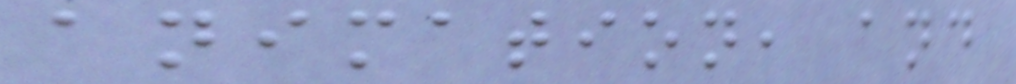animation, and
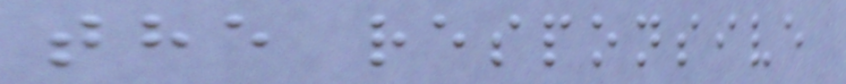the responsive
